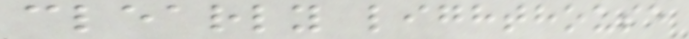clearly lighthouse
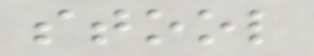stool
